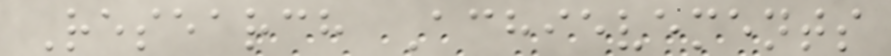Research Achievements
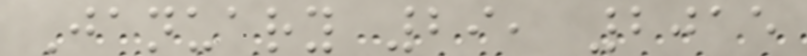January 29, 2015
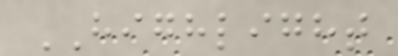HIGHLIGHT
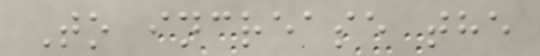To increase the
